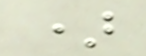)
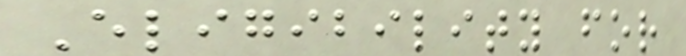Eligibility for
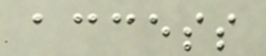access
